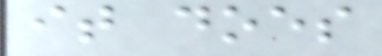it does
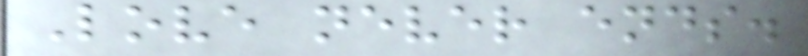Love never ends.
